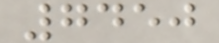7450
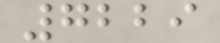7229
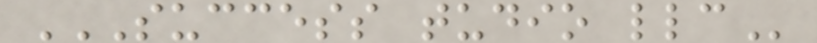SUCCESS TUDIO LLC
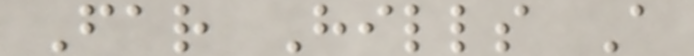Far Hills A
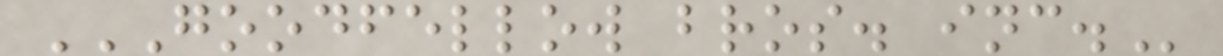GOODFELLOW BROS. INC.
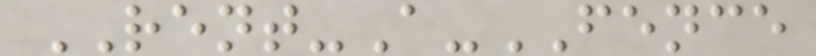RENT-A-FENCE
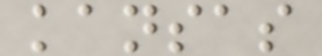kansas
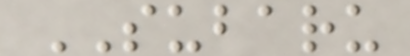SUBARU
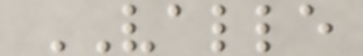VALLE
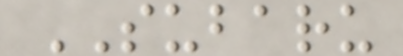SUBARU
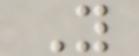Y
